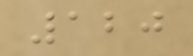120
